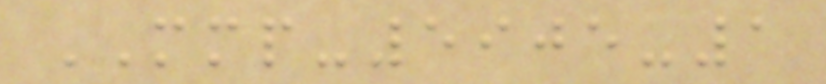MMP-5905-1
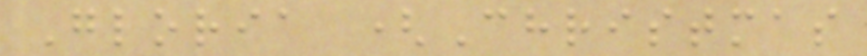Gloria (Christmas
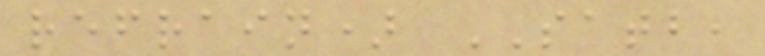refrain) SATB,
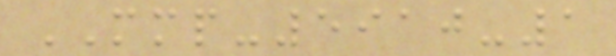MMP-5910-1
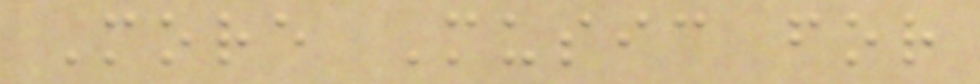More Music for
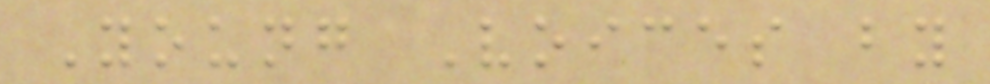Young Voices by
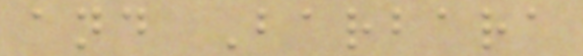and Barbara
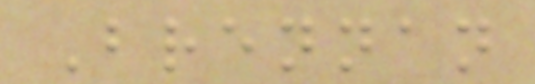Brennan
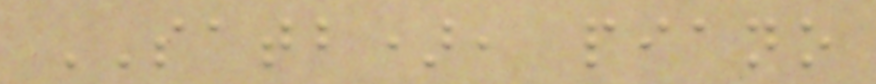SATB), piano
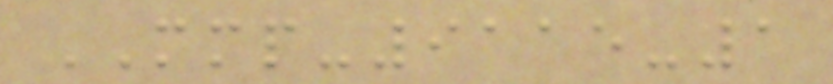MMP-9115-1
